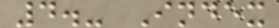4.- Index
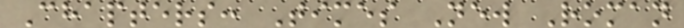Chapters: Times New Roman
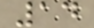14
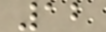12
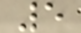5
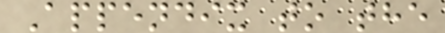Appendix to the
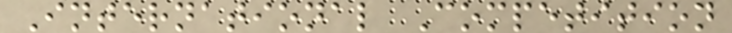International Competition
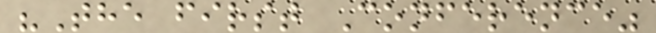"The first Conference"
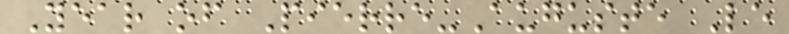Year of Pierre-Auguste Le
